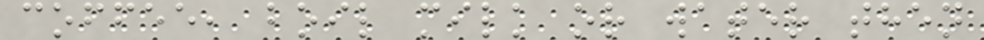coffee, boil milk or water then
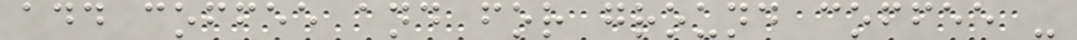add coffee and for ground coffee -
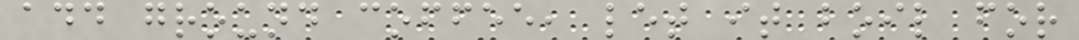add ground coffee, let it boil for
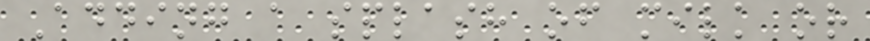Adding a splash of milk or
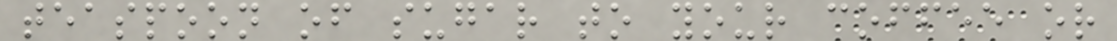teaspoon of sugar to your coffee or
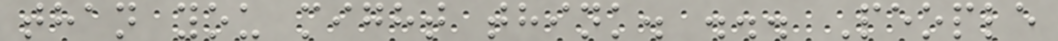than you might think. ... People
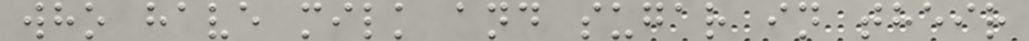who have milk and sugar in their
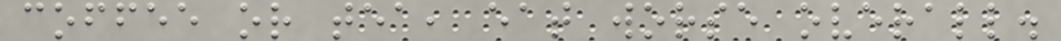coffee or tea, eat worse overall.
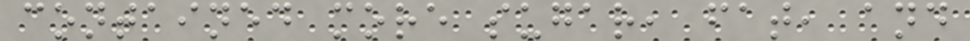contained more sugar, fat, and
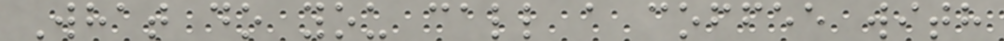What do you call a coffee with
